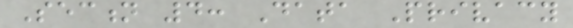Section 4: Data Privacy
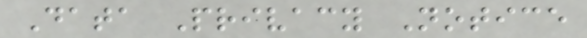Data Privacy Notice
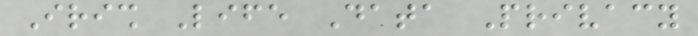Irish Life Data Privacy
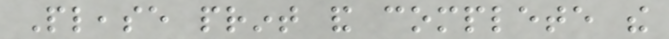Please print and complete the
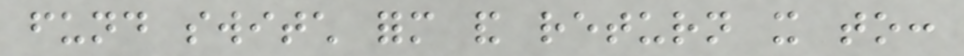fund switch form and return it to:
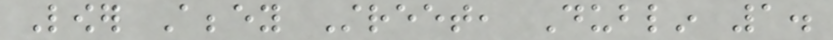Lower Abbey Street, Dublin 1.
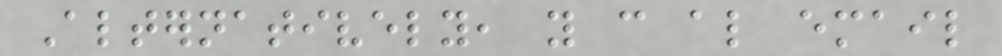Alternatively, you can also email
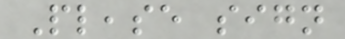Please sign
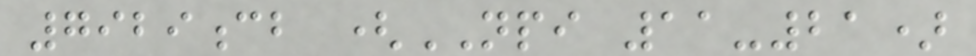7929cb (NPI 11-21)
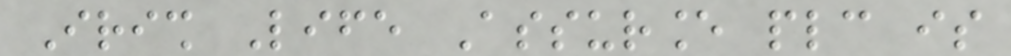Irish Life Assurance plc is
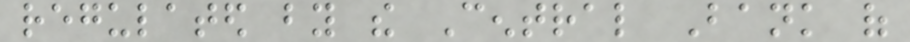regulated by the Central Bank of
